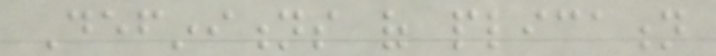Definitions of plication
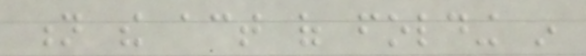n the act of folding in
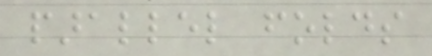parallel folds
